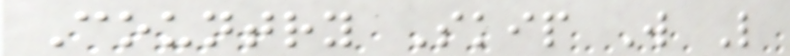Country Skip W L
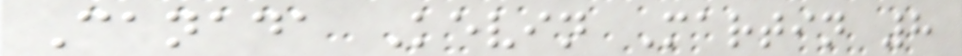Canada Kevin Martin 8
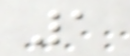1
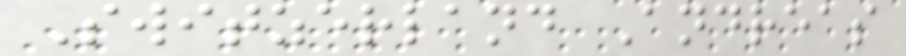Switzerland Andreas
